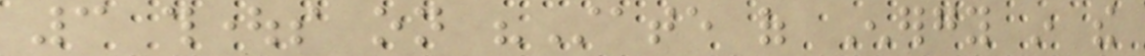3 thoughts on "State of Energy in the
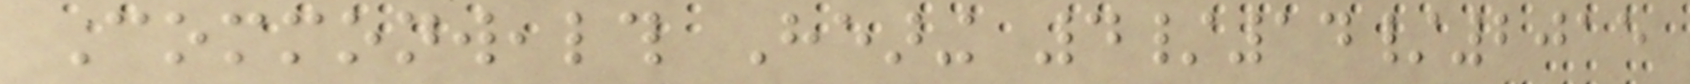Commonwealth Hearing 4/14/2015
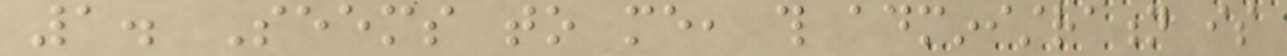1. Seems to me, this administration is
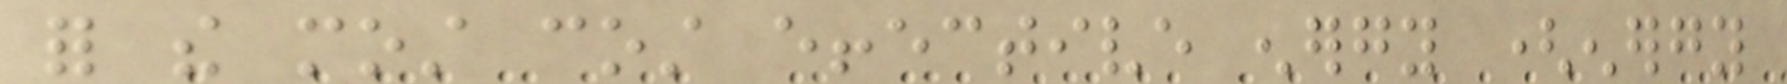for the most cost effective energy (energy
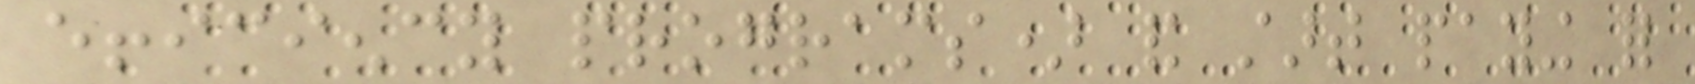efficiency programs) and start paying for
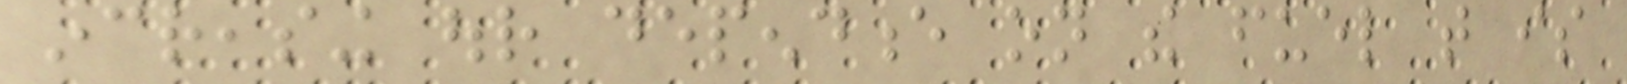increasing our dependence on the fuel that is
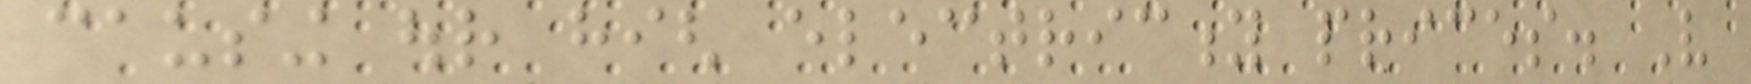causing our high electricity prices. Very
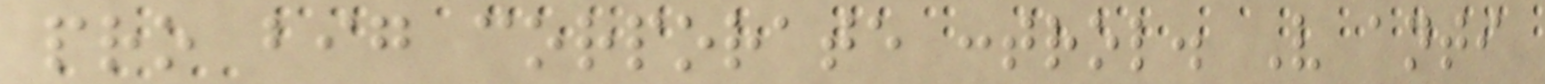pro big corporate control. Very anti
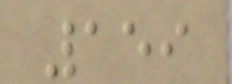159
